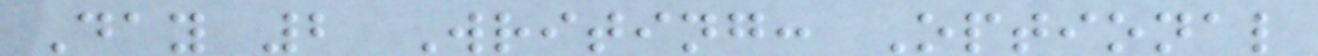Day 2 Writing: Optional
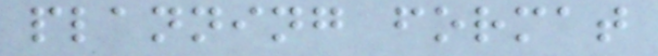planning format
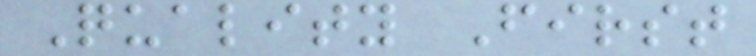Quality First
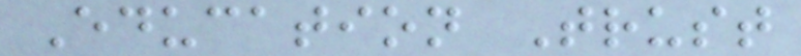Education Trust
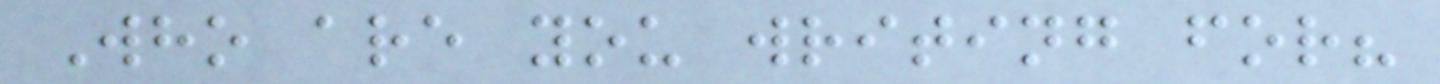Who are you writing for?
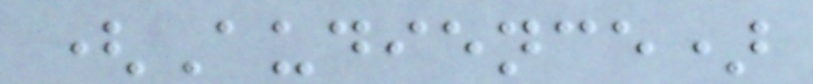(Audience)
